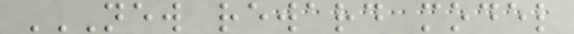NEW REWARD MODEL
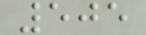505
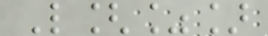L[%]
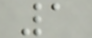1
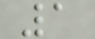1
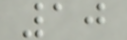10
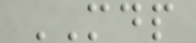MDP
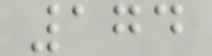174
